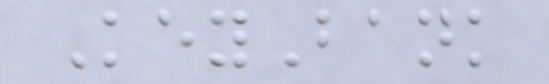KeyBank
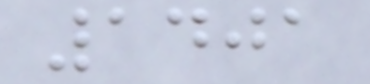1401
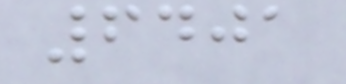6401
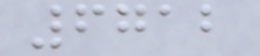6712
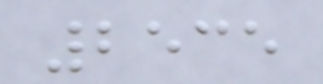2535
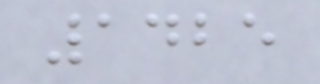1425
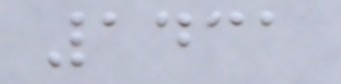1431
